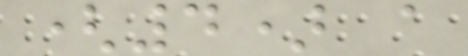(4) a
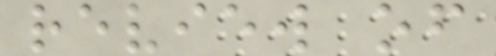review of
